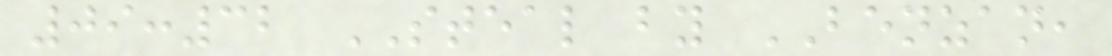09:32 STEAL by BENZAN,
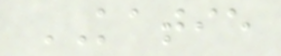KATIE
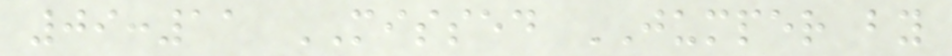09:11 MISSED JUMPER by
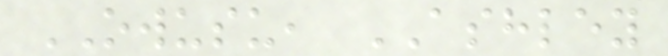OWUSU, ASHLEY
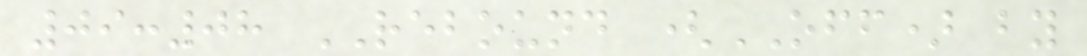09:08 REBOUND (OFF) by
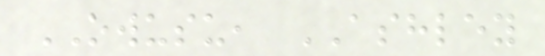OWUSU, ASHLEY
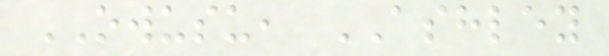OWUSU, ASHLEY
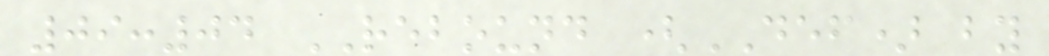09:04 REBOUND (DEF) by
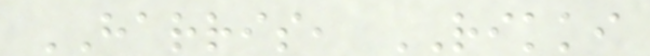HARRIS, RIKKI
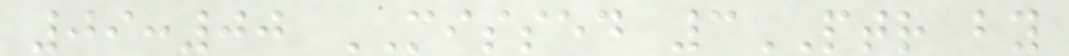09:00 MISSED 3PTR by
